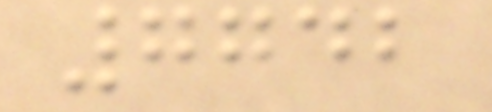7742
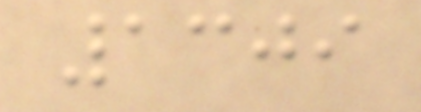1309
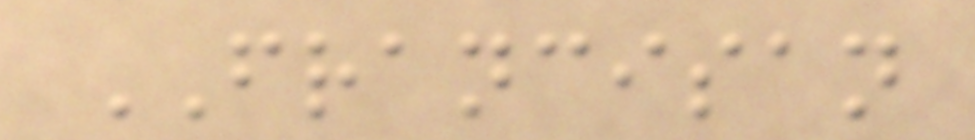FRANCISAN
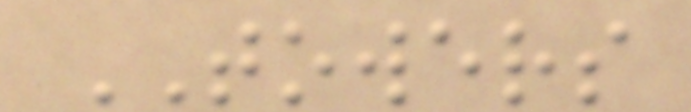TOWERS
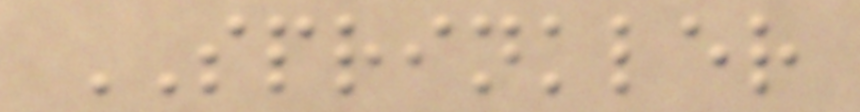SPRINKLER
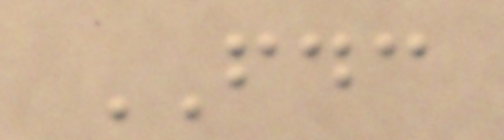FDC
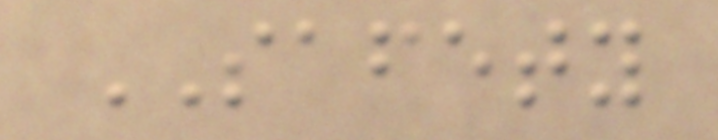SAFETY
